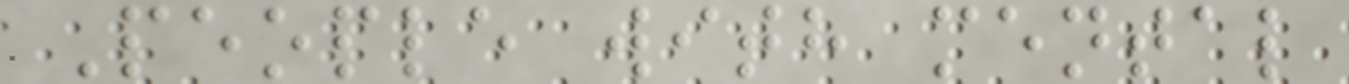People with mental
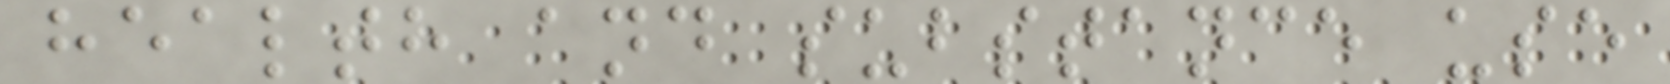health and substance use
